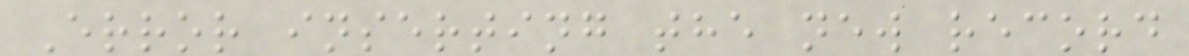Error inserting the new record
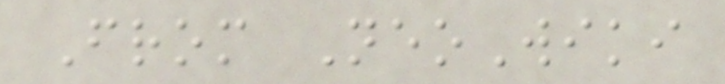From NeoWiki
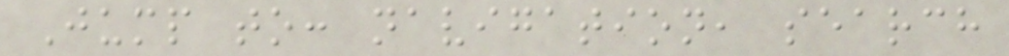Jump to: navigation, search
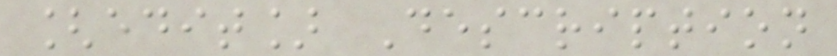[edit] Description
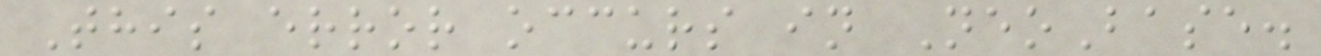This error occurs in NeoBase.
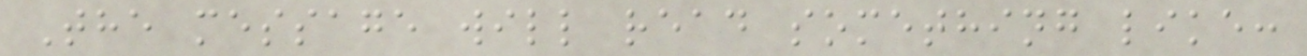The message will read something like:
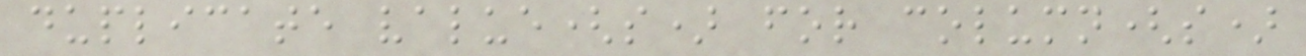duplicate value(s) for column(s)
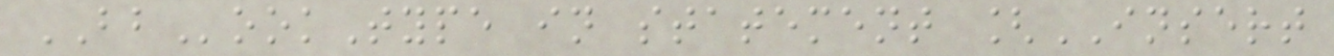BBookType in statement [INSERT
